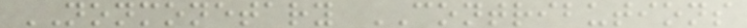NONMONETARY CONTRIBUTIONS
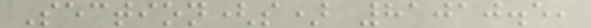Section(s) 81010.5,
